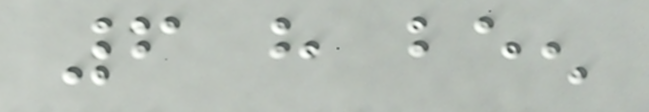6 have been
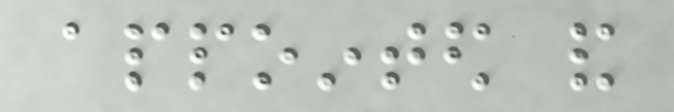appointed and
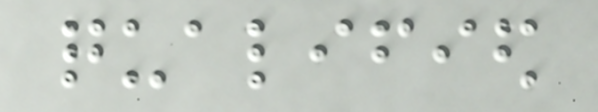qualified
